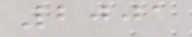2001
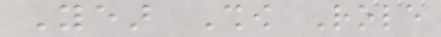Year Show Role
